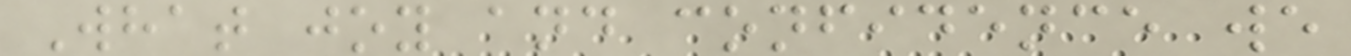What joy and confidence we
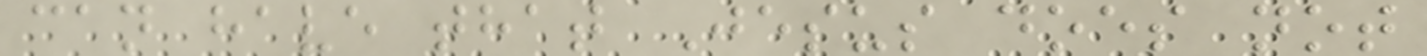can have that Jesus does not
